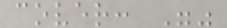cover: ""
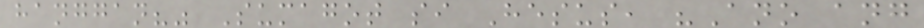hanggan?" Sumagot si Hesus, "Ano ang
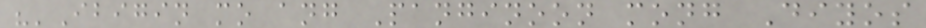"'Ibigin mo ang Panginoon mong Diyos
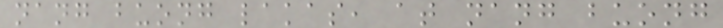nang buong lakas, at nang buong
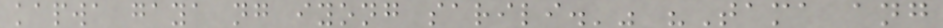kapwa gaya ng iyong sarili.'" "Tama ang
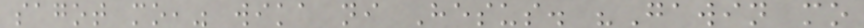sagot mo," wika ni Hesus. "Gawin mo
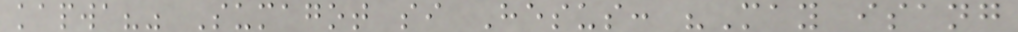kapwa?" Sumagot si Hesus: "May isang
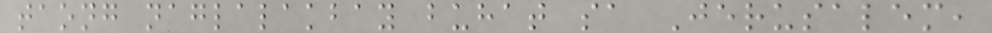taong naglalakbay buhat sa Jerusalem,
